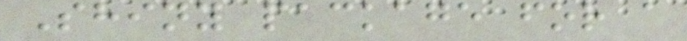Shiny package for a
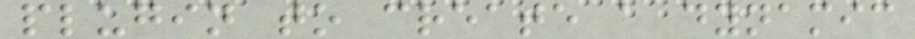plugin to create a dynamic
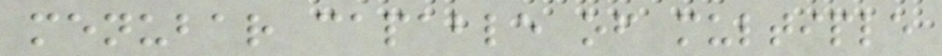menubar capable of multiple
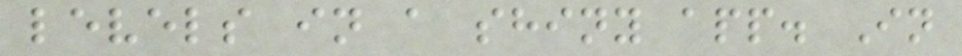levels in a shiny app. In
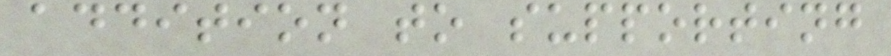addition to supporting
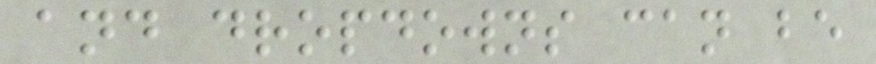and dropdowns can be
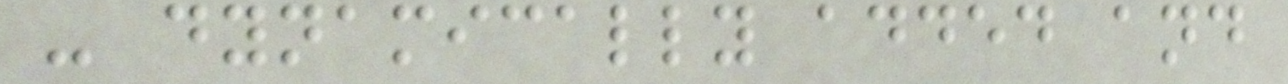- dynamically added and
